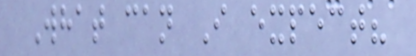What can I expect?
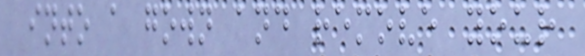into a gown and remove your
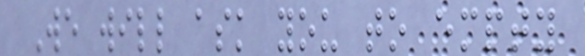We will ask you to empty
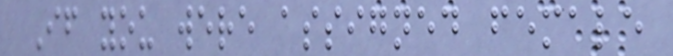If you were assigned female
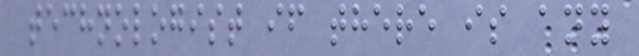technologist if there is any
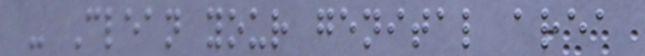- Clean your genital area
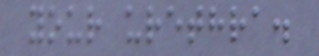your urethra.
